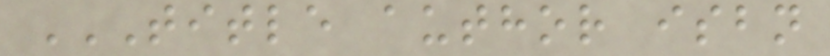TITLE AUTHOR ISBN
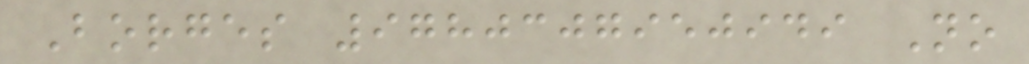Borges 9780307950949 No
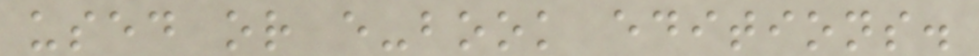used or e-book editions.
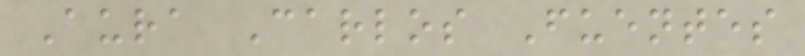Aura Carlos Fuentes
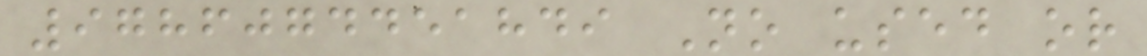9786074451849 No used or
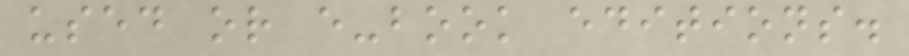used or e-book editions.
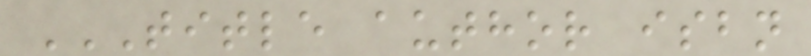TITLE AUTHOR ISBN
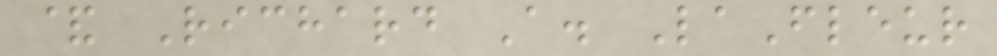& Richard A. LaFleur
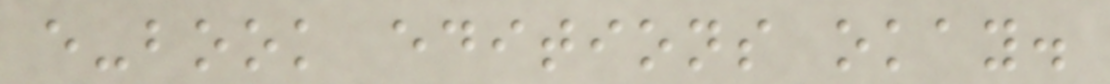e-book editions okay.
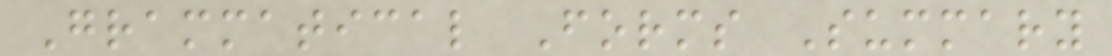Grammatical Forms Summary
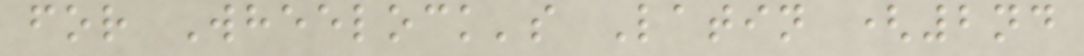for Wheelock's Latin (2nd
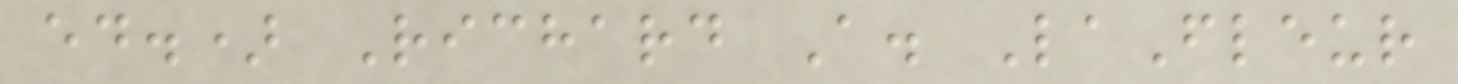ed.) Richard A. LaFleur
